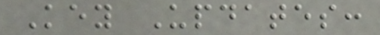Key Updates:
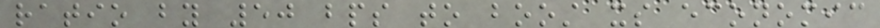ratio by 50 bps to boost its economic
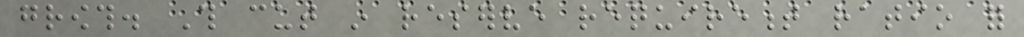growth. This cut in reserve requirement ratio for
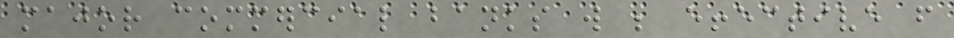major commercial banks will be effective from
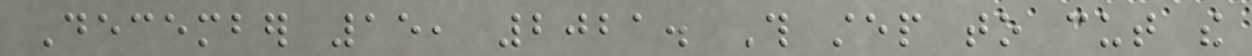December 15, 2021. This step to cut the
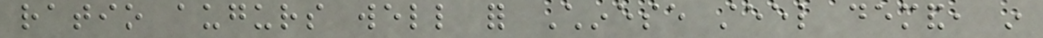ratio augurs well for Chinese steel demand, in
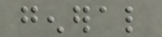general
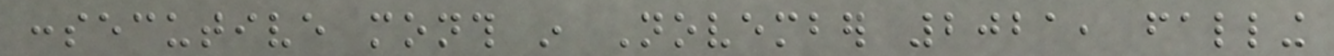consecutive month in November 2021, falling
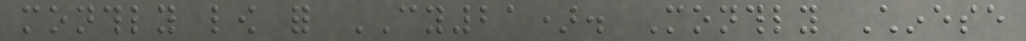monthly low for CY21). Monthly Chinese
